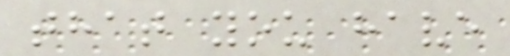that you have
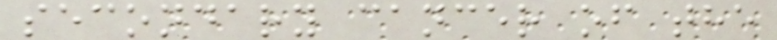secondary cancer of the
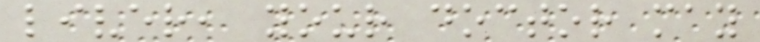liver, your doctor may
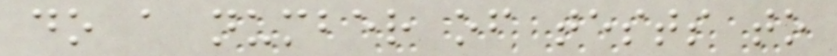do a number of tests to
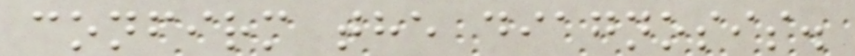confirm the diagnosis.
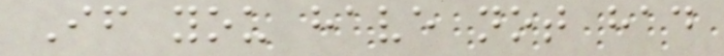If you have not had
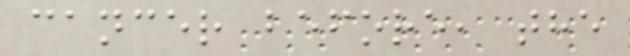cancer before, the
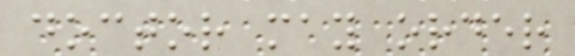doctor may order
